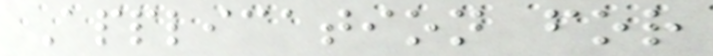Application for
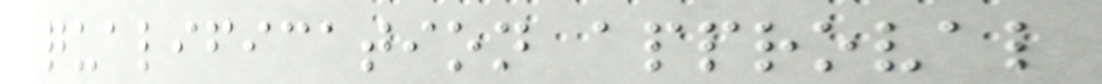qualification approval
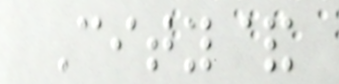City&
